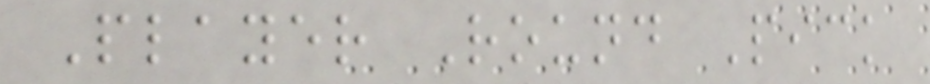Player Round Pick
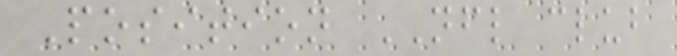Position NFL club
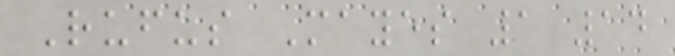Rufus Mayes 1 14
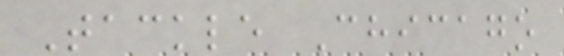Tackle Chicago
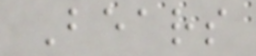Bears
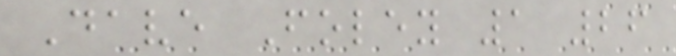Dave Foley 1 26
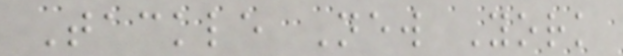Tackle New York
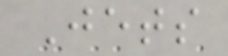Jets
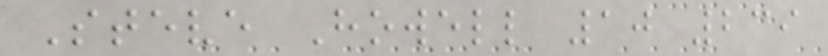Steve Howell 10 239
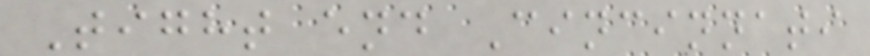Tight end Cincinnati
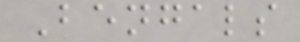Bengals
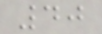40
